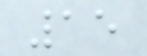15
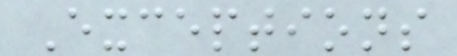Exceptions
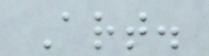Art.
